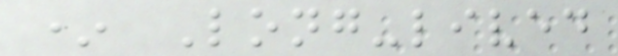* Long-lived
